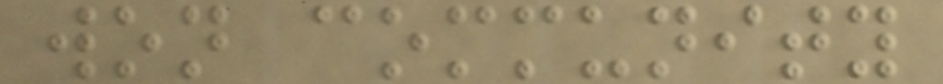won community
